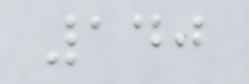140
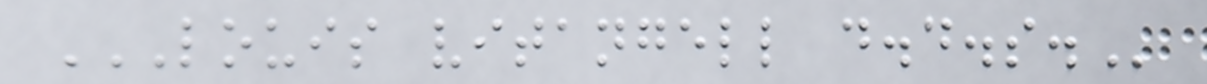LOUIS VITANGELL D.D.S.
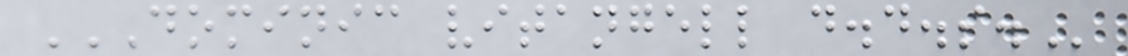DOMINIC VITANGELL D.D.S.
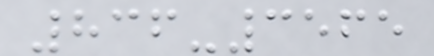836-3565
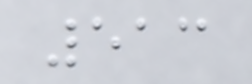513
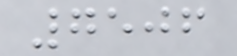7506
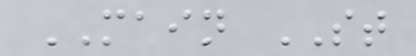MAIN ST
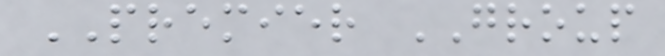PREMIER GROUP
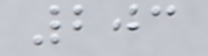203
